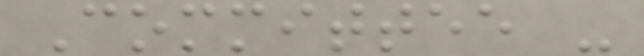Committee -
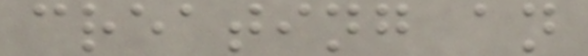creating an
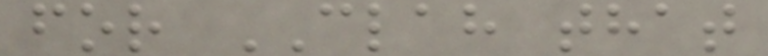for CLAH that
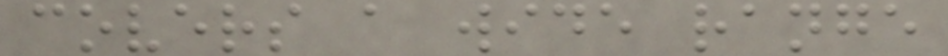covers a wide range
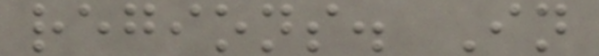regions. In
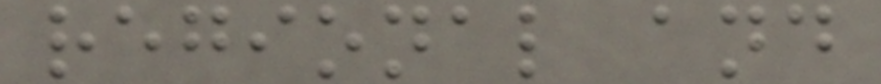regional and
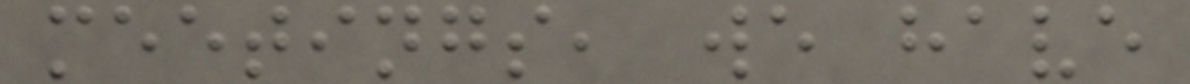meetings, we have
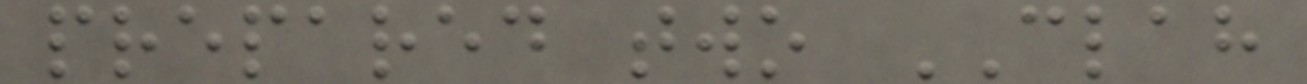prepared two CLAH
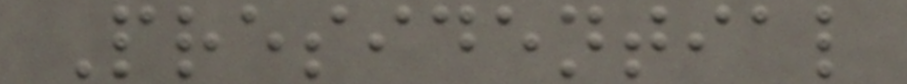Presidential
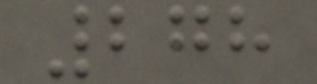278
